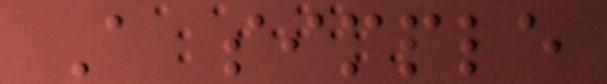A simple
